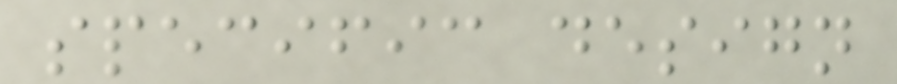specific design
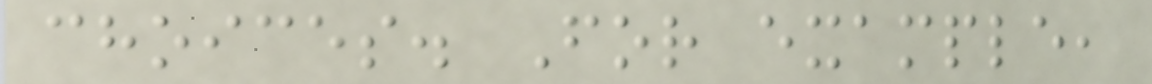choices. For example,
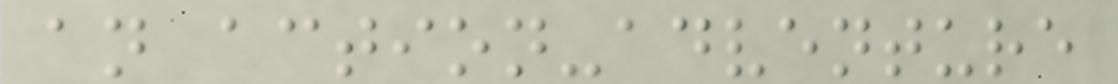an action-adventure
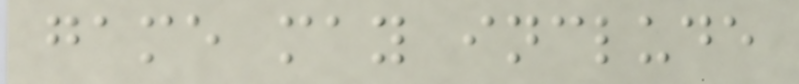game may include
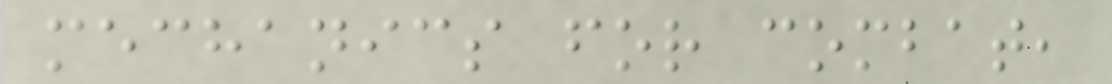mechanics for combat,
